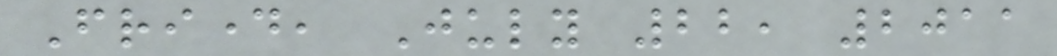Friday, July 22, 2011
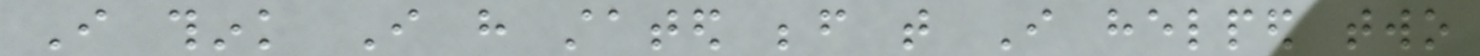I think I have stated before that I helped two
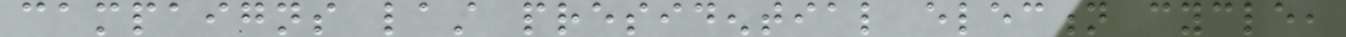campaigns last presidential election cycle,
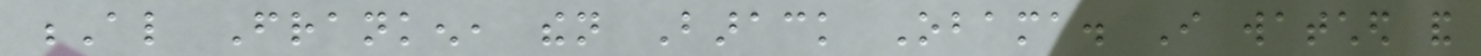Al Franken, then Barack Obama. I watched and
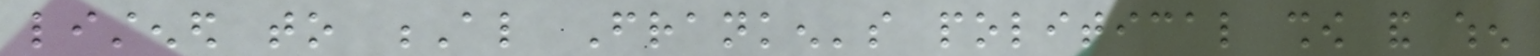listened to Al Franken's political show and when
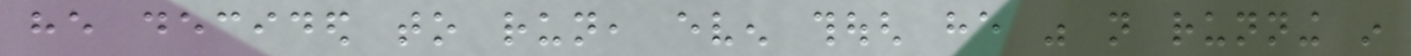he decided to run, even though he was not running in
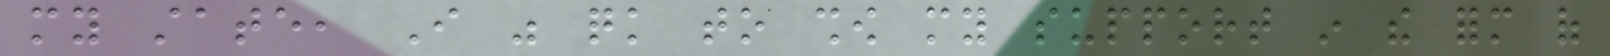my state, I was quick to show my support in the form of
